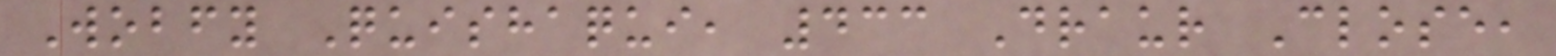Wobfy Quishaqui, 433 Draur Close,
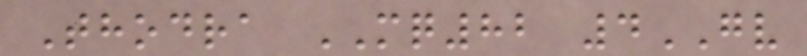Thodra MQ82 4GV
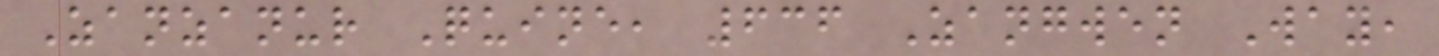Zanzanur Quine, 636 Zangwen Way,
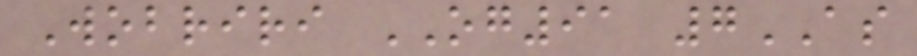Wobriri OG91 7AS
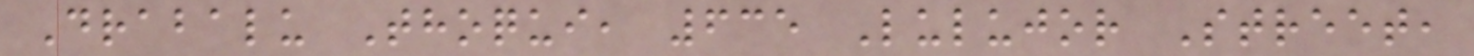Drabalu Thoqui, 635 Lulujor Street,
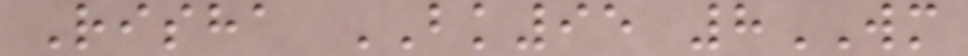Risha BK95 8WM
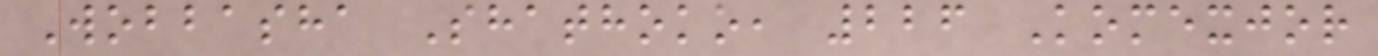Wobbasha Shathoko, 226 Komexjor
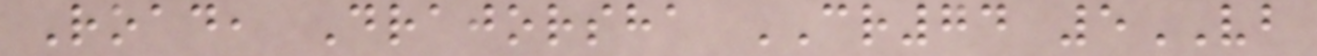Road, Drajorsha CR74 5VB
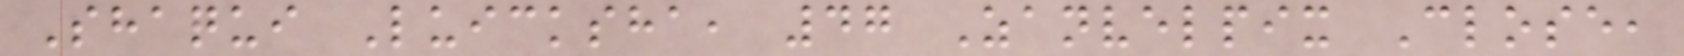Shaqui Luicksha, 47 Zanvelpix Close,
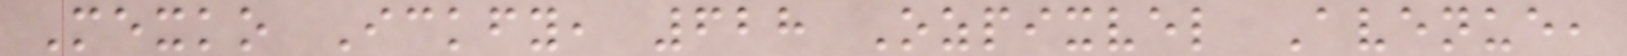Mexko Ickfy, 628 Ozpixvel Avenue,
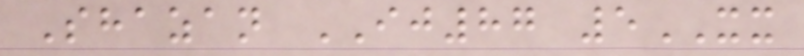Shazan IJ87 5XX
